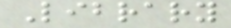Library
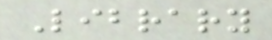Library
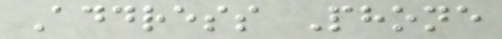Address Phone
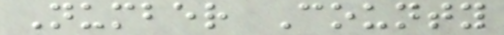Number County
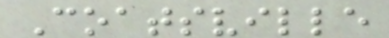Coatsville
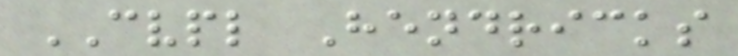CVPL Hendricks
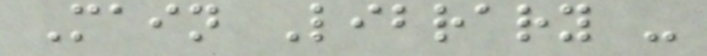Main Library -
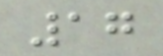17
